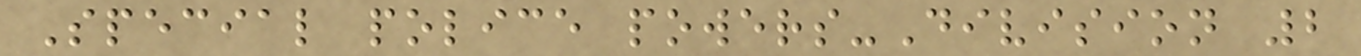Special police powers-Division 2
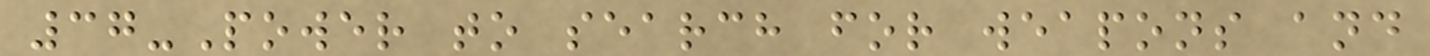37-Power to search for weapons and
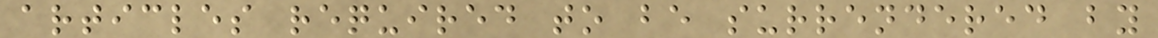articles required to be surrendered by
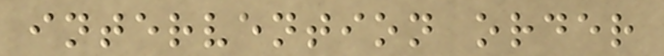intervention order
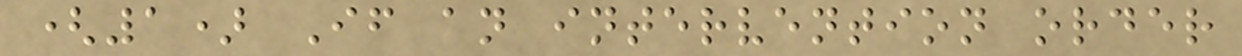(1) If an intervention order
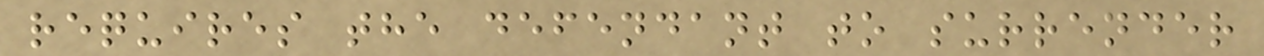requires the defendant to surrender
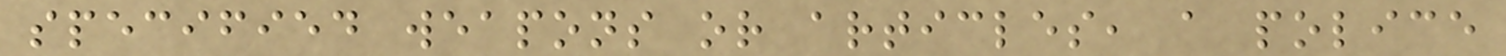specified weapons or articles, a police
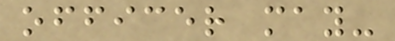officer may-
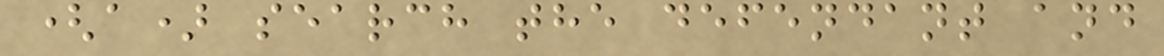(a) search the defendant and
